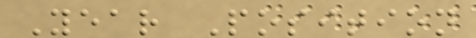Year Position
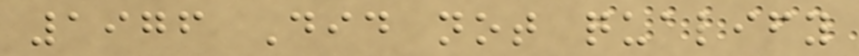1976 Did not qualify
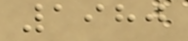1980
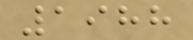1988
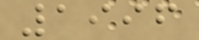1996
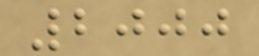2000
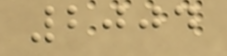2004
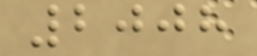2008
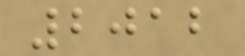2012
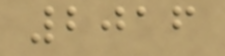2016
